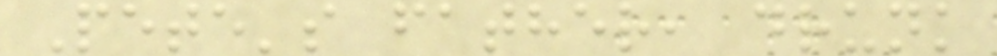Pete's father, drunk
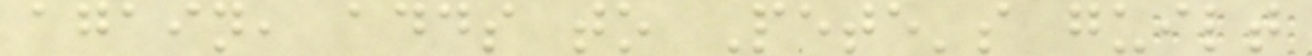again, adds to Pete's guilt
